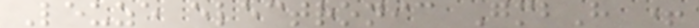Leuze electronic GmbH +
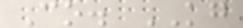Co. KG
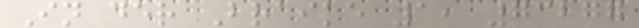In der Braike 1, 73277
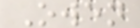Owen
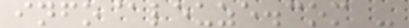info@leuze.com -
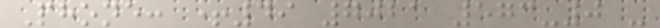Phone: +49 7021 573-0 -
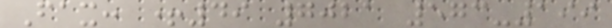Fax: +49 7021 573-199
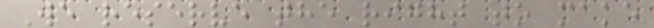We reserve the right to make
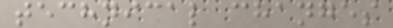technical changes
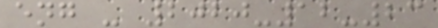eng - 2020-12-23
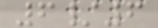6/6
